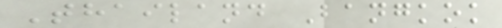Thailand Bangkok
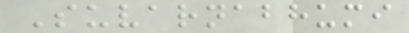Suvarnabhumi
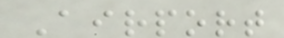Airport
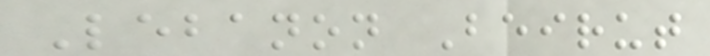Lebanon Beirut
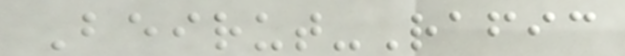Beirut-Rafic
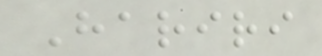Hariri
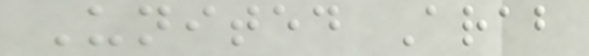United Arab
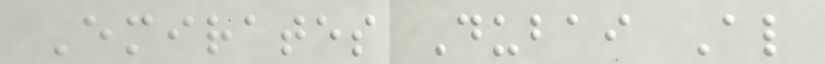Emirates Dubai Al
